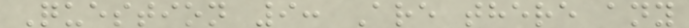Question 9: Are there any
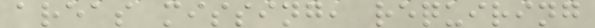areas missing, requiring
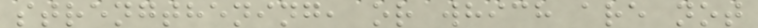strengthening, or which are not
